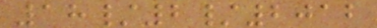18/2/2012
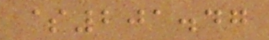$201.47
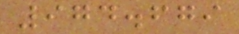974.679
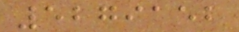5279152
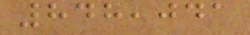848,041
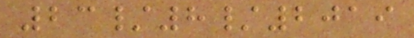23/8/2019
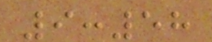9:58
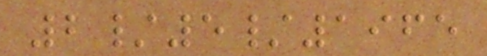2/5/1965
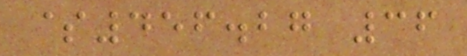$456.27 36
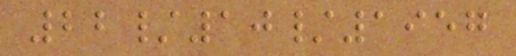22/10/1957
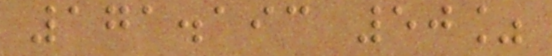171.193 50%
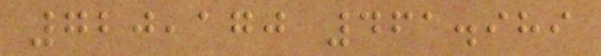720,170 461.989
